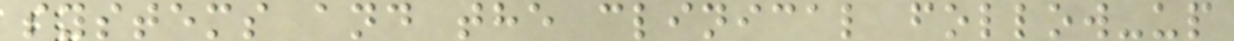systems and the clinical follow-up
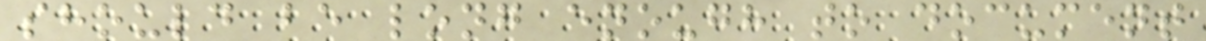should be long enough to document
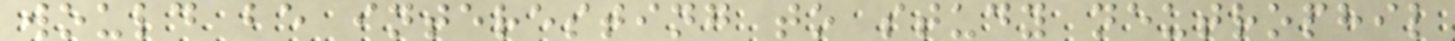would be interesting to study neutrophil
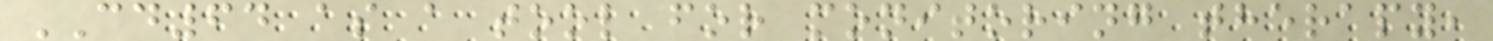CD64 as a tool for monitoring therapy,
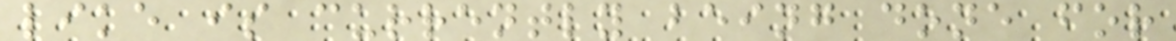like is currently being done for
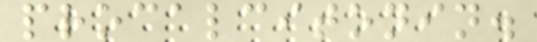procalcitonin.
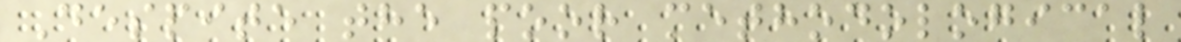Despite the poor methodological
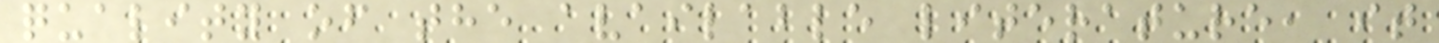quality of the available literature, it
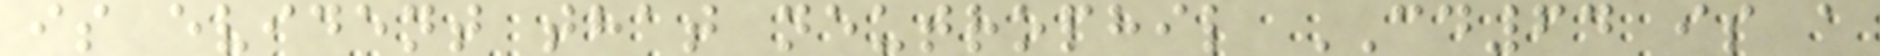is evident that neutrophil CD64 is a
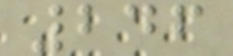246
